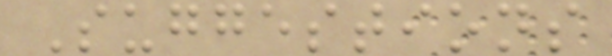Suggestions
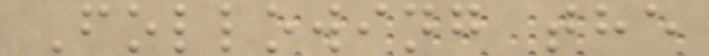Following the
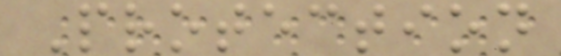Protection
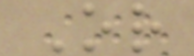Or
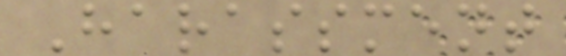Harassment
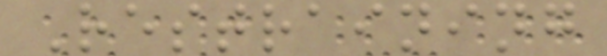Restraining
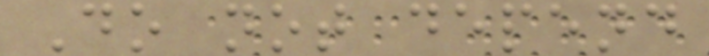Do not depend
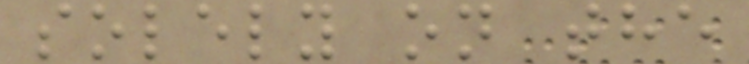solely on the
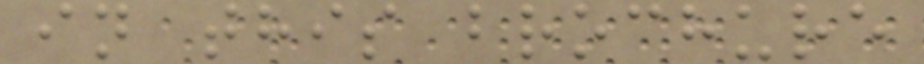in this brochure
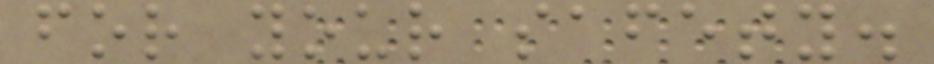for your safety.
